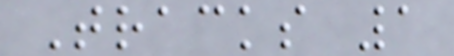Tracks 1
